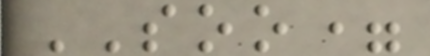SOO=
